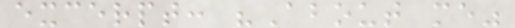excerpt: "About me"
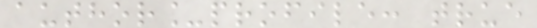author_profile: true
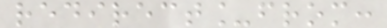redirect_from:
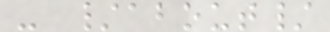- /about/
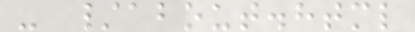- /about.html
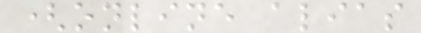(online alias
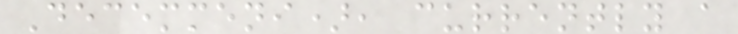Decemmeni), currently a
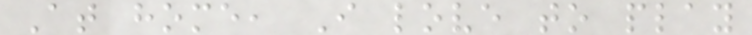At home, I love to play
